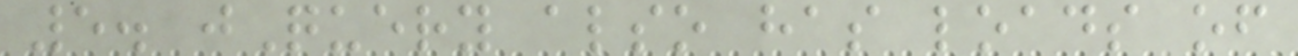5. jQuery also has loads of
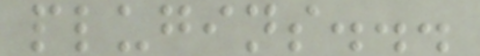plugins...
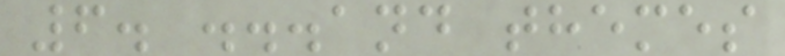6. ...and themes
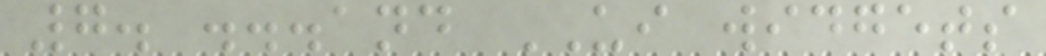7. ...and UI widgets
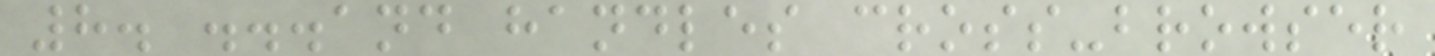8. ...and handles cross-browser
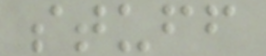stuff
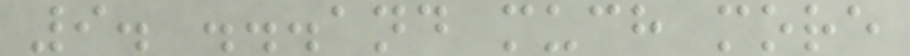9. ...and much more
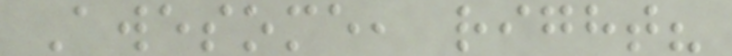Awesome, right?
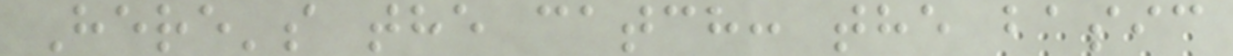Here's the catch: the basic
